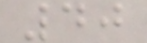40
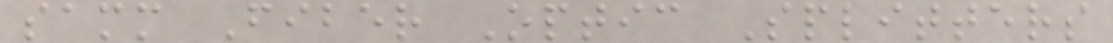samm Fiber Optic Splitters
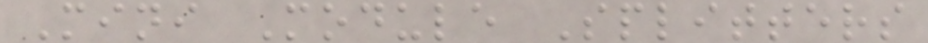Mini Module Splitters
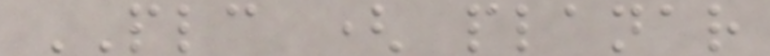PLC ( planar
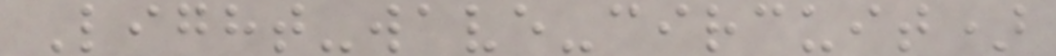Light-wave-circuit)
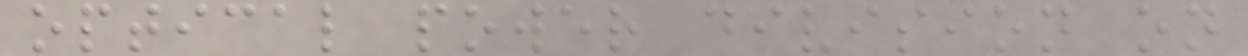optical power division on
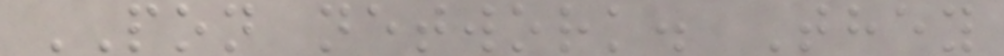PON network. They
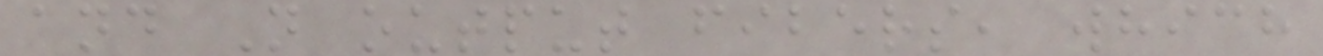and N output fibers, which
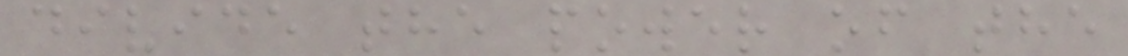divide the power of the
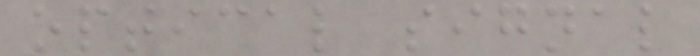optical signal
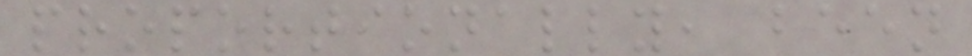proportionally, been
